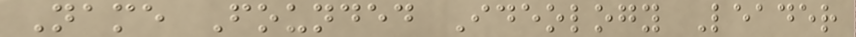Name Founded Ideology Leader
